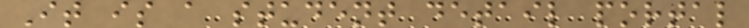It is a student detail portal
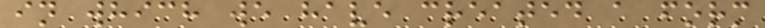in which we have created a form
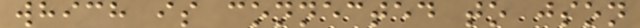which is connected to json
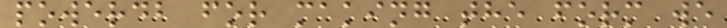powerdb for making the form we
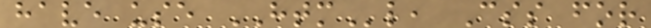have use HTMl, Css for
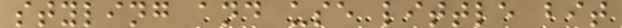styling and use little bit
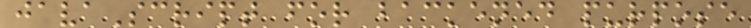javaScript for backened purpose
